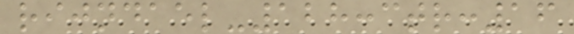rijndael-128:ctr:16
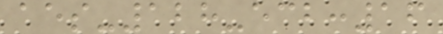aes-128-ecb:16
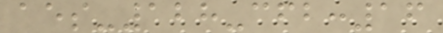aes-128-cfb:16
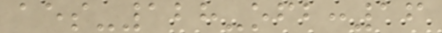aes-128-ofb:16
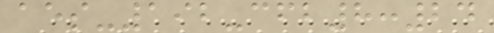aes-192-cfb8:24
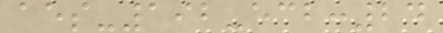aes-192-ecb:24
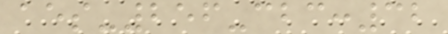aes-256-cbc:32
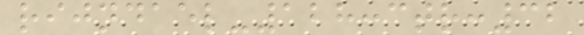rijndael-128:ctr:32
